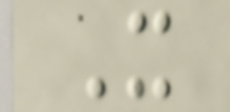It
